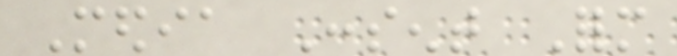Media Consent Form
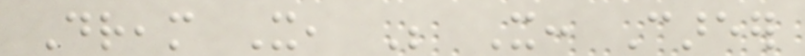Dream It, Be It: Career
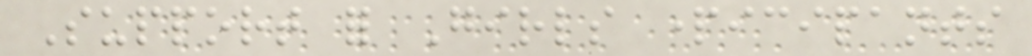Support for Girls participants
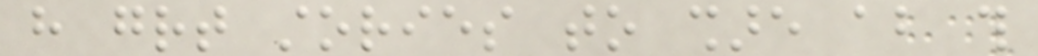have great stories to share about this
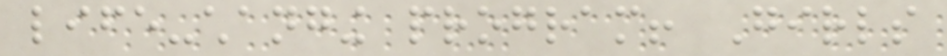life-changing program! Girls
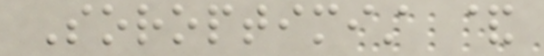Soroptimist &
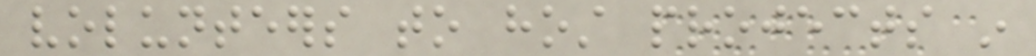volunteers to host projects in
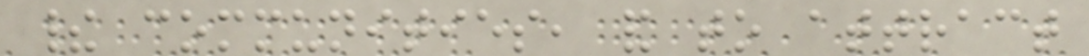their communities, and to attract
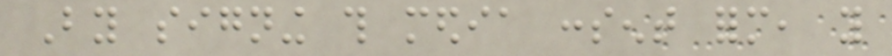By signing this media consent form, you
